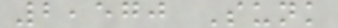2,570 Sunk
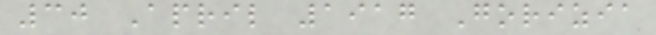30 April 1917 Gorizia
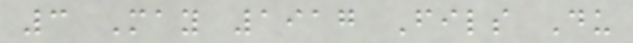3 May 1917 Fils Du
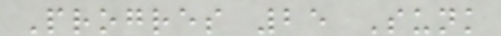Progres 25 Sunk
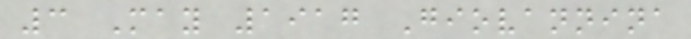3 May 1917 Giovannina
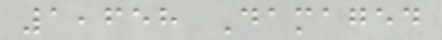1,658 Damaged
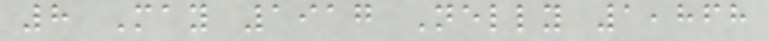8 May 1917 Nelly 1,868
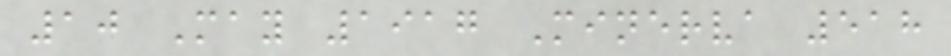10 May 1917 Minerva 518
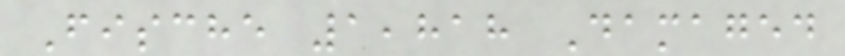Fische 1,818 Damaged
